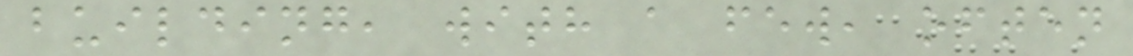building, with a few, often
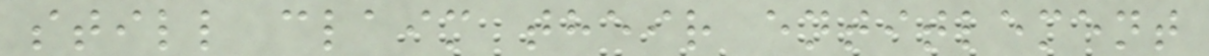still claim their entitlement
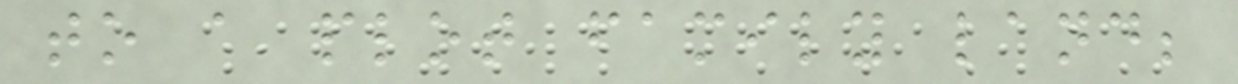to a plot family land;
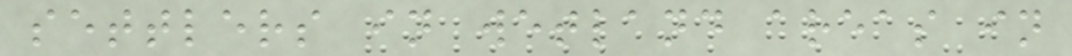settlers in wetland areas in
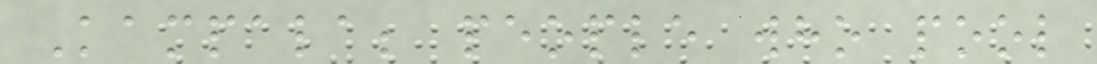Kampala; people who pool
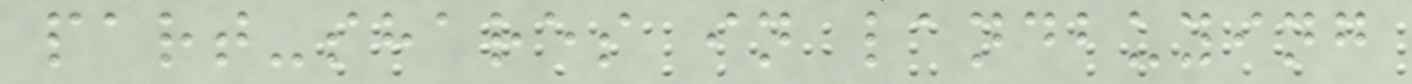part-shares in landbuying
